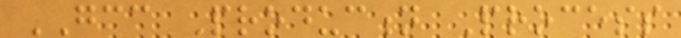GCC Production Process
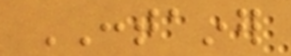CONTAINER
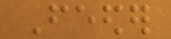Feeder
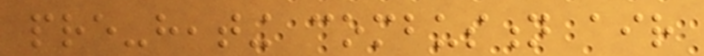pre-heating combustion air
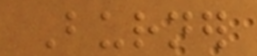Burner
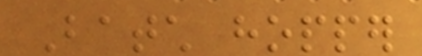Batch hopper
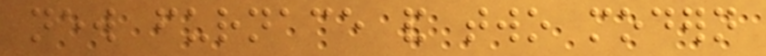new furnace and two modern
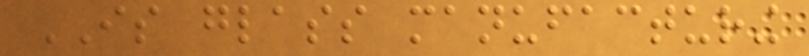IS glass manufacturing
